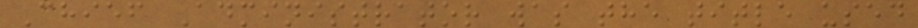Chief Administrator was the title used
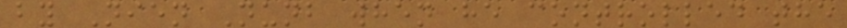by Nien Nunb when he controlled the
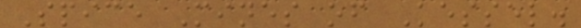Spice Mines of Kessel.
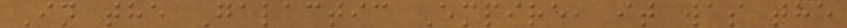In the Galactic Empire, it was the
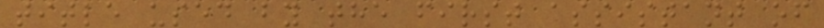title used by the first assistant of
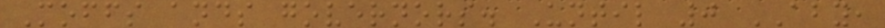Moffs ands governors. Until 0 ABY,
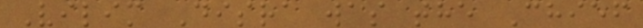Vilim Disra was the Chief
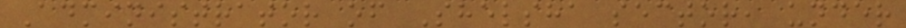Administrator of Shelsha sector, under
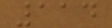114
